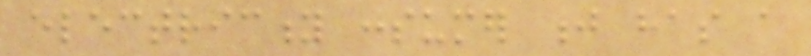electricity consumer j has a
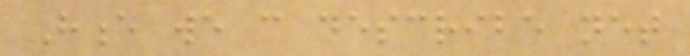Hence we can describe net
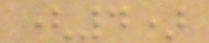(4)
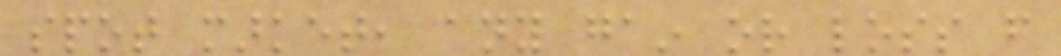spot market, any gain or loss from
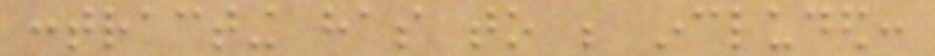contracting has to be included:
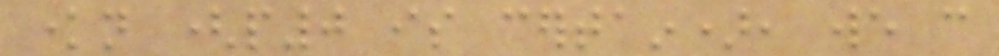known (p0 is certain), we can
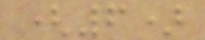(6)
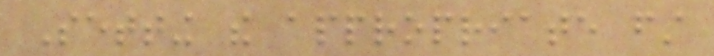Setting the appropriate first
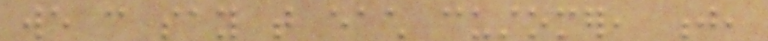we can say that each customer, j,
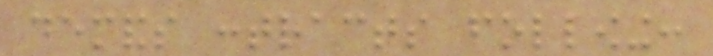demands contracts following:
